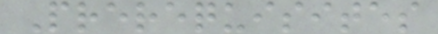Prerequisites
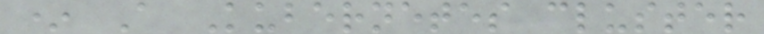* A Kubernetes cluster
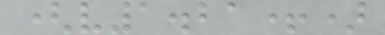(v1.21+)
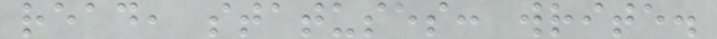read, statuses: write.
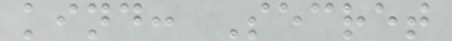kind: Secret
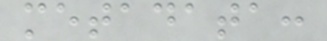metadata:
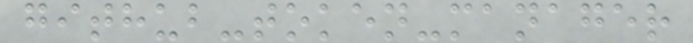github-token-manager
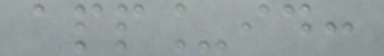app_id:
